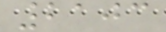2103
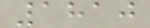1810
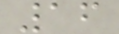16
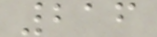216
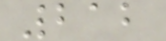212
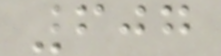607
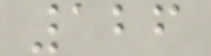126
